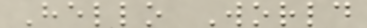Hello World
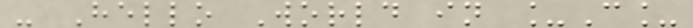- Hello World in _C_
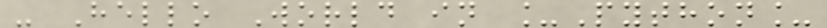- Hello World in _Python_
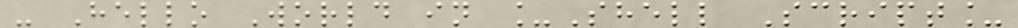- Hello World in _Shell Script_
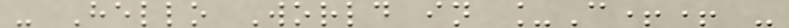- Hello World in _C++ -
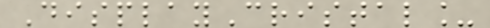DisplayCristal_
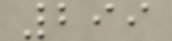299
